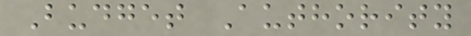Budget Authority
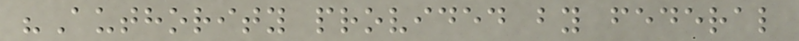"Authority provided by federal
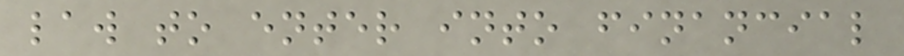law to enter into financial
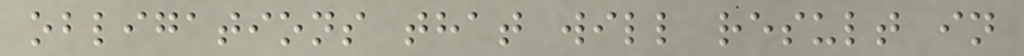obligations that will result in
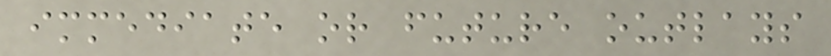immediate or future outlays
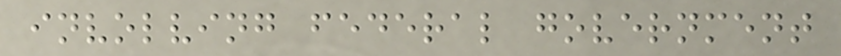involving federal government
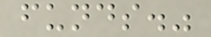funds."
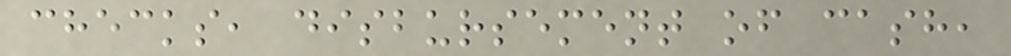checks, disbursement of cash,
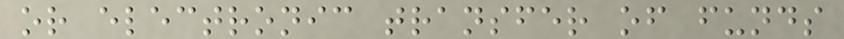or electronic transfer of funds
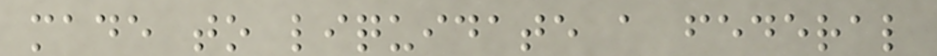made to liquidate a federal
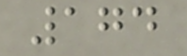174
